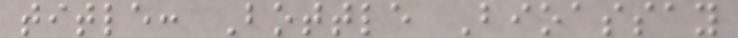title: Bottle Bioassay
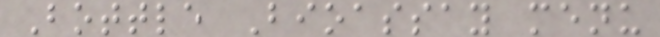Bottle Bioassay menu
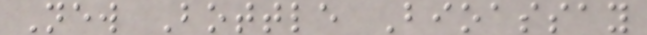New Bottle Bioassay
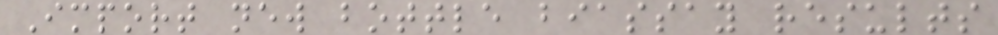Import new bottle biassay results
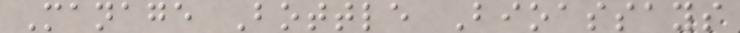Manage Bottle Bioassays
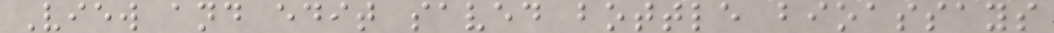View and edit saved bottle bioassays
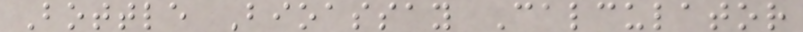Bottle Bioassay Calculator
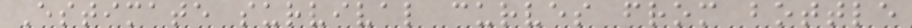Estimate survival curves from bottle
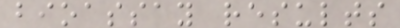bioassay results
